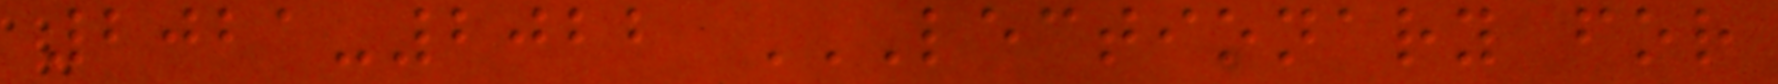2021-2022 LECTIONARY FOR
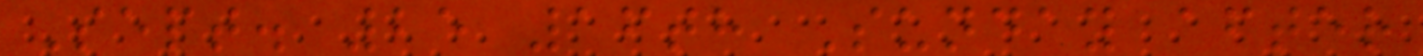Sept. 25 16th Sunday after
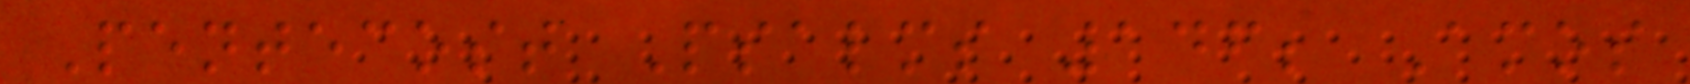Pentecost Psalms 146; Amos
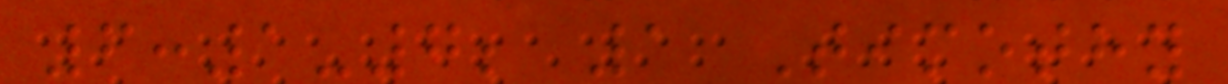6:1-7; 1 Timothy
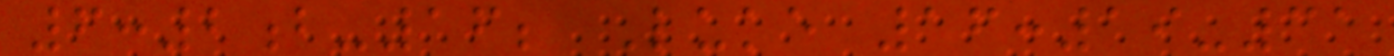6:2b-16; Luke 16:19-31
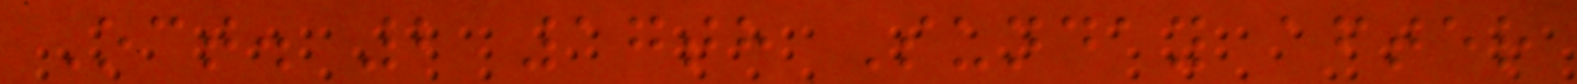Oct. 2 17th Sunday after
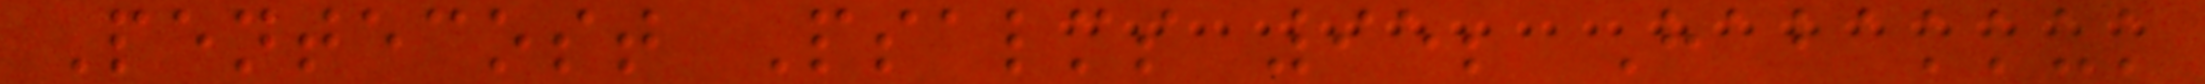Pentecost Psalms 95; Habakkuk
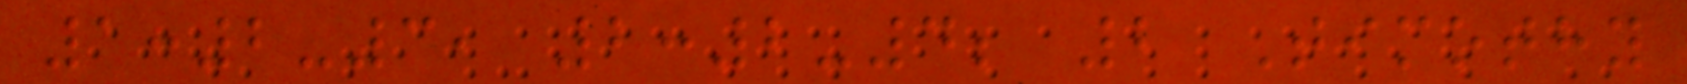1:2-3, 2:2-4; 2 Timothy
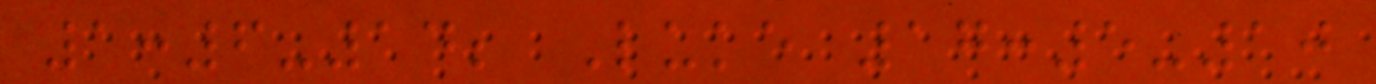1:6-14; Luke 17:5-10
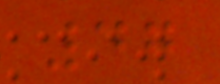47
